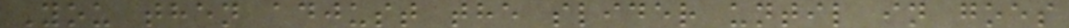You then adjust the slider until in goes
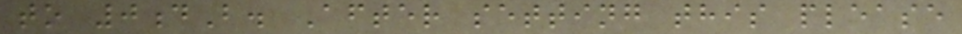to 0dB. After setting this please
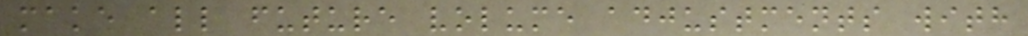make all future volume adjustments with
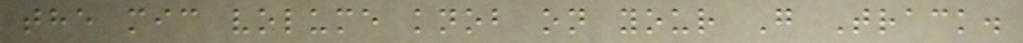the mic volume knob on your G Track.
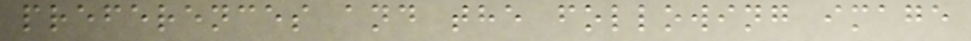preferences and the following image
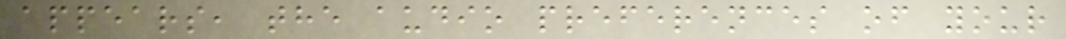appears, the audio preferences of your
